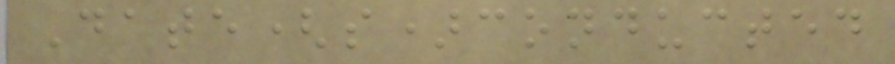Date(s)conducted
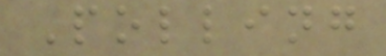Polling
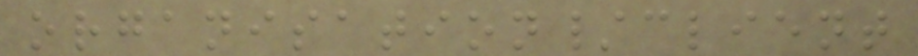organisation/client
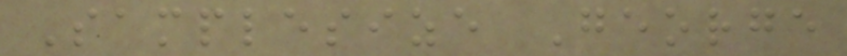Samplesize George
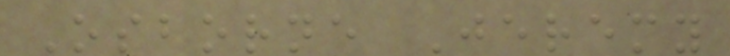Osborne Jeremy
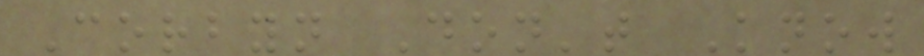Corbyn Don't Know
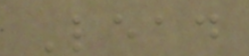Lead
